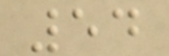54
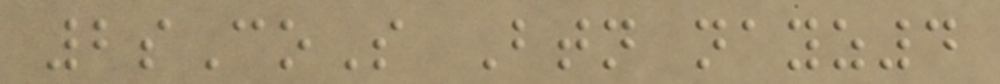2sCoS Btn nayz4
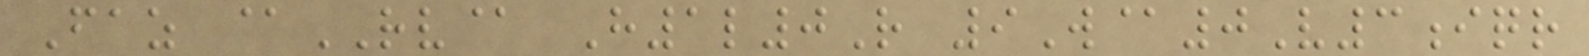Faz @RV@ H1l0R 9W@0V3iqr
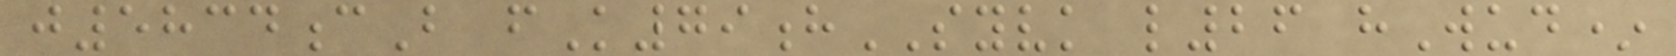j5834cB fK79hSYVK l26 hWud*
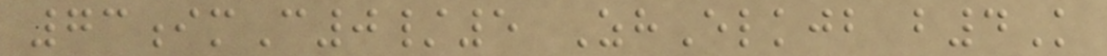73imC0/5 ZhElkjb b4K
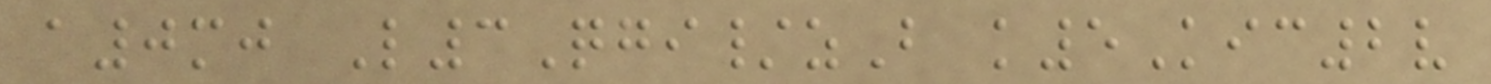a0mj L3Qgi/zB k5Kic2v
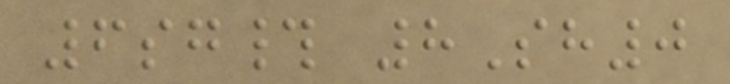6sg# 8Sh0
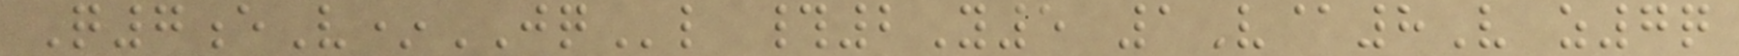Q7eV*JQl #2Y5 1V@8V z7q
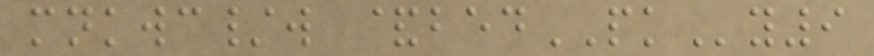mnkwc/w &bedPKy9
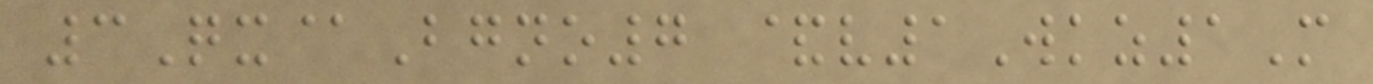3Qx@Bgno7 &v1Wkz1M
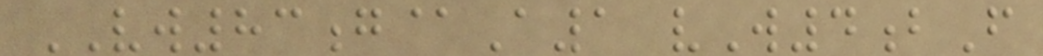VW83g@A1 vW4bF
